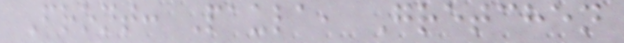Front: Paula, Gretchen
